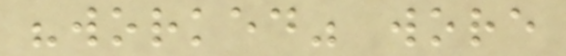"worked" wore
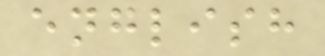english
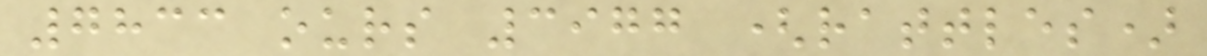7833 ours 3977 (rattles)
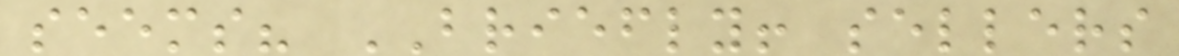seems? BRIEFLY! sellers
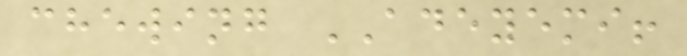chewing ADEYEMI!
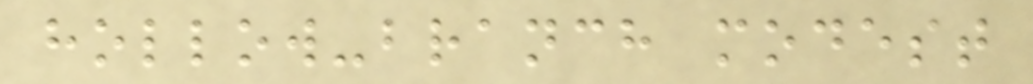hollow-branch modest
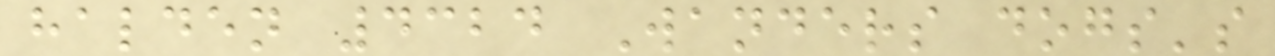halden 4324 Wanders dogs's
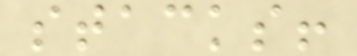stacks!
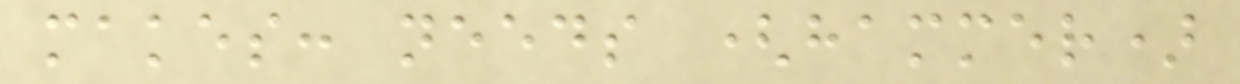makes: needs (hammer)
